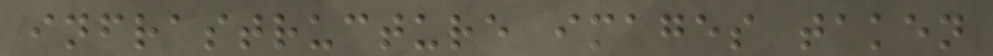infrastructure images taken
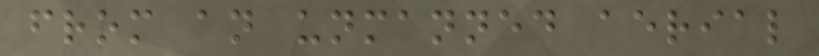from an unmanned aerial
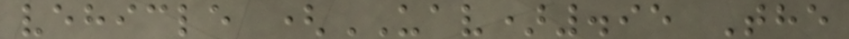vehicle (UAV).95 The
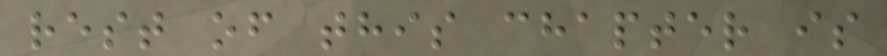rest of this chapter is
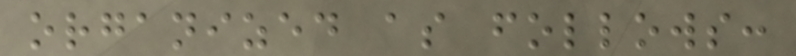organized as follows:
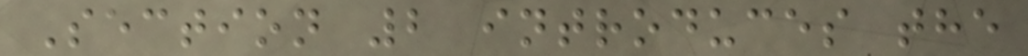Section 2 introduces the
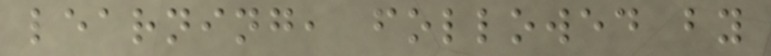learning, followed by
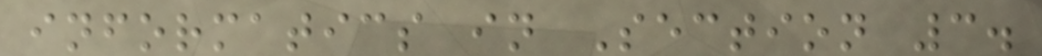informatics in Section 3.
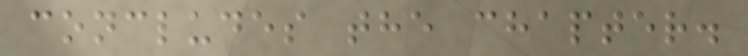concludes the chapter.
